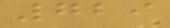729
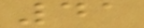41
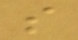s
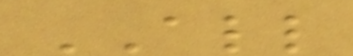ALL
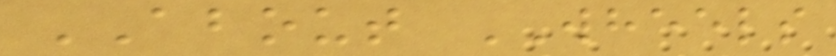ABOUT WHEELS
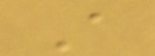A
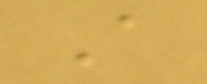A
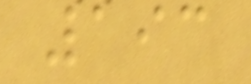193
